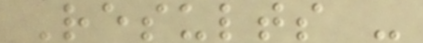Results -
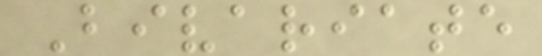Bivariate
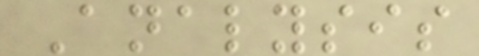Analysis
